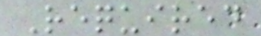Required
